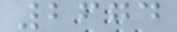2674
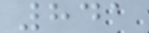841
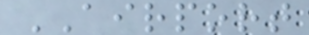AIRPORT
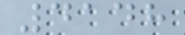4148
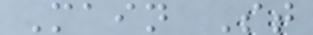Main St
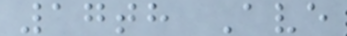17th Ave
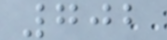702
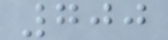700
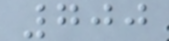700
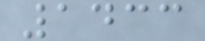1433
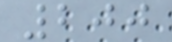200
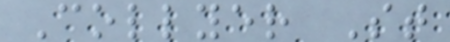Collyer St
